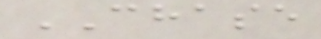CHASE
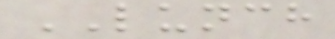LUNCH
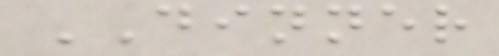DINNER
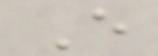E
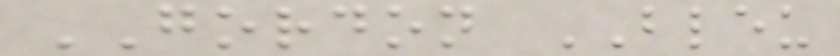GORDON BLEU
